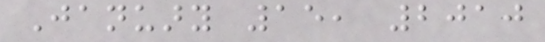January 15, 2010
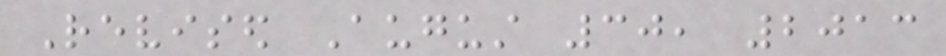Revised August 30, 2013
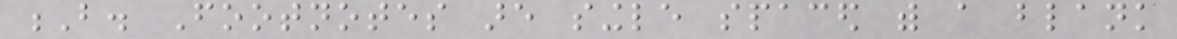B. Footnotes are single spaced with a blank
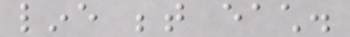line between each.
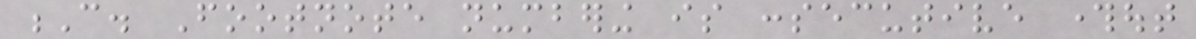C. Footnote numbering is consecutive throughout
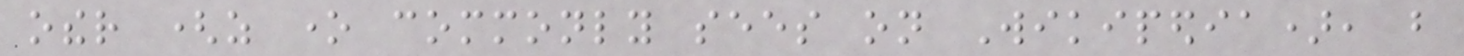other (as one commonly sees on Wikipedia), but
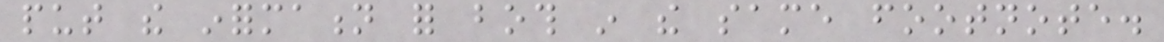put the information for both in the same footnote.
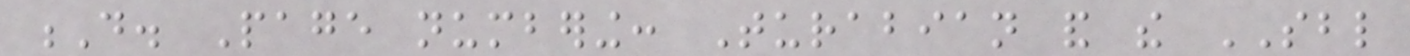D. Page numbering: Turabian and the SBL
